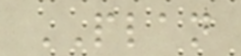PLAN
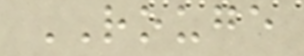ROUGE
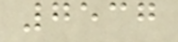7537
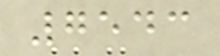7543
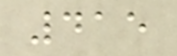415
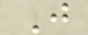J
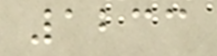1233
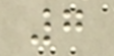7
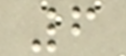6
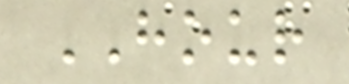HOUR
